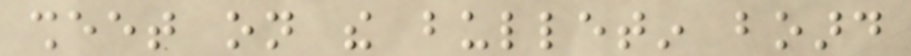sheet on the bulletin board
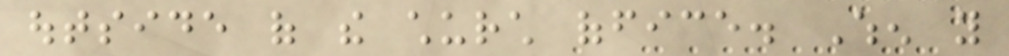outside of the church office. When you
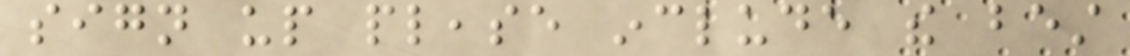sign up please include the best
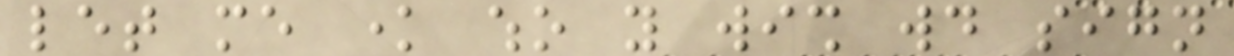let me know who you wish would sign
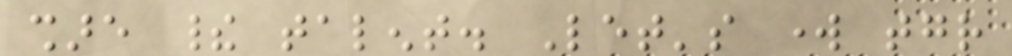share their talent. Let's work together
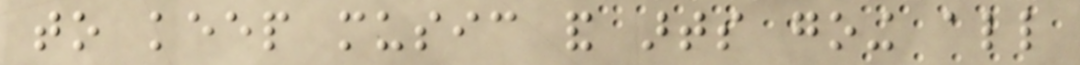to keep music and arts going all
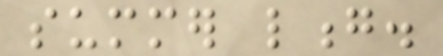summer long.
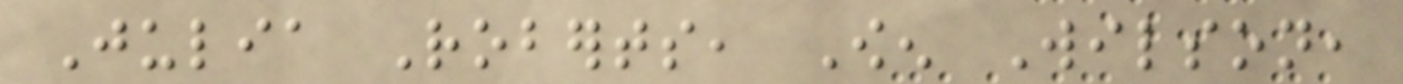Julia Roberts, Owen Wilson,
